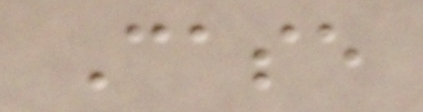Case
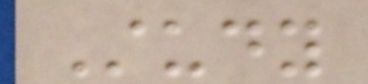Study
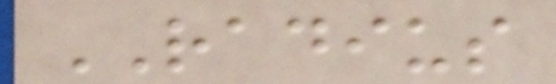RADIUS
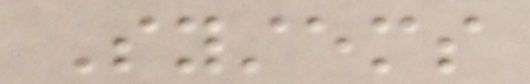Systems
